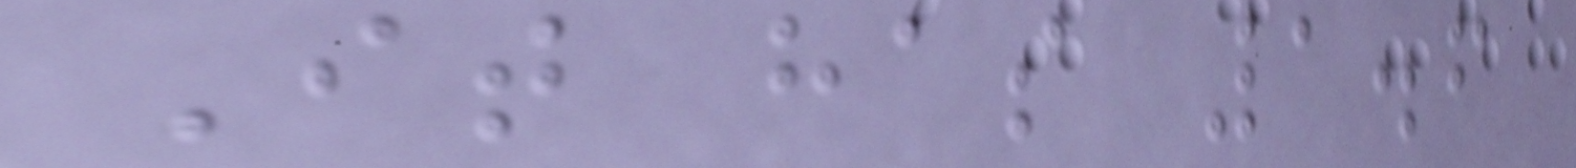It has 1.6
